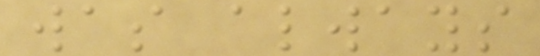was always
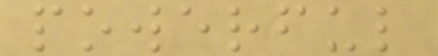powerful
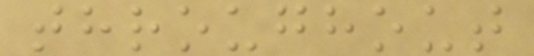throughout
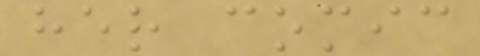her comic
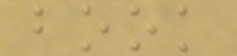book
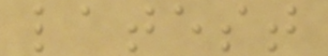latest
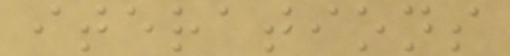iterations
